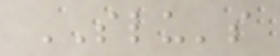SLU's
